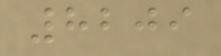8209
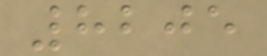8205
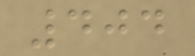404
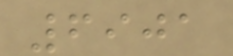6901
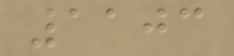1103
